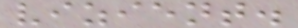vizient.
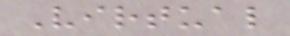Virtual
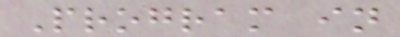Program in
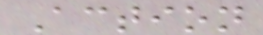Action
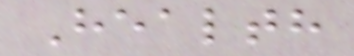Health
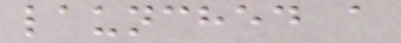launched a
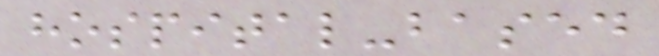hospital-based
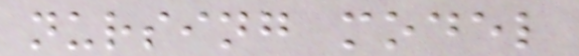nursing model
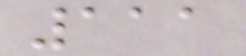111
